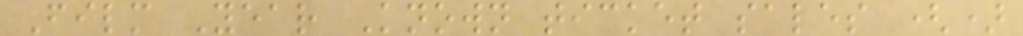Film Year Known ticket sales ()
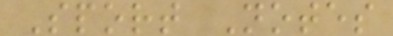Sport Notes
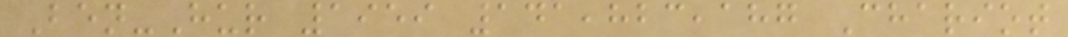Ben-Hur 1959 141,823,187 Chariot
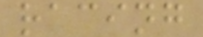racing
